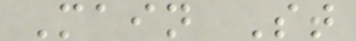Main St
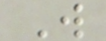W
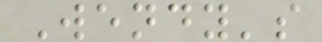Wendy's
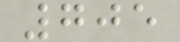705
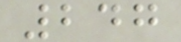247
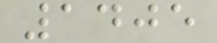1405
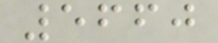5660
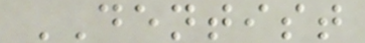DENTIST
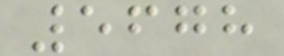5678
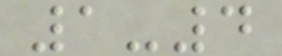1-4
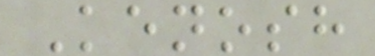Kenosh
